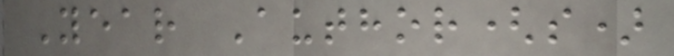Year Author(s)
